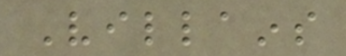Villains
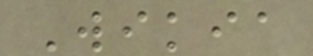Wikia
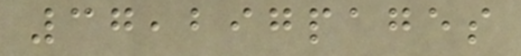37,297pages
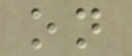on
